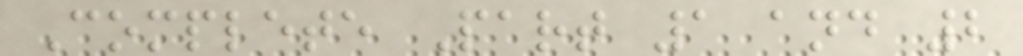Complete Part 1 and 2
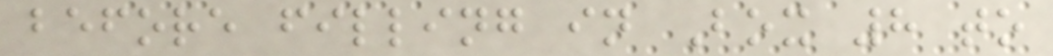before filling in Box 8 to
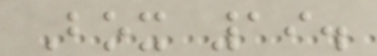Box 19.
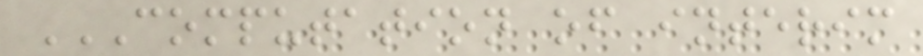COMPUTATION OF INTERIM
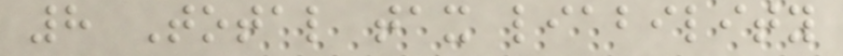8 Total tax liability
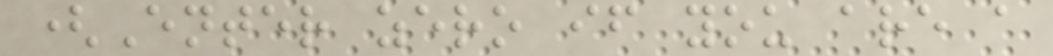(Enter zero if you are a
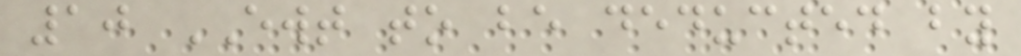10 EWT to be deducted by
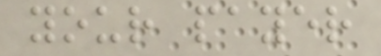your payer
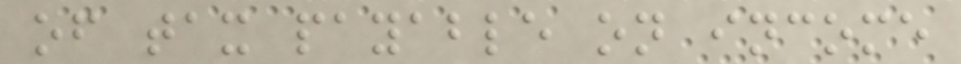of tax payable on income
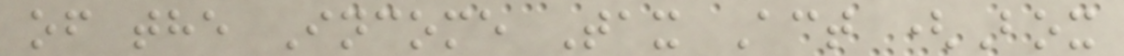of the Income Tax Act (Box
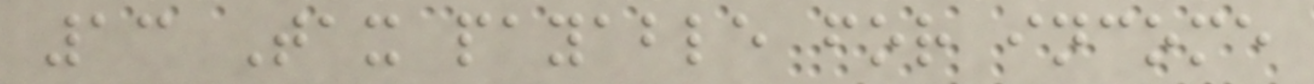13 Tax payable for income
